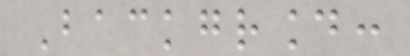Background:
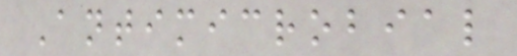Antimicrobial
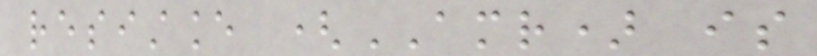resistance (AMR) is
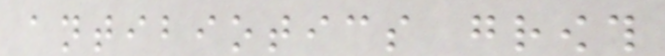antibiotics growth
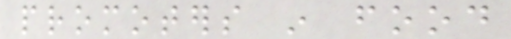promoters in food
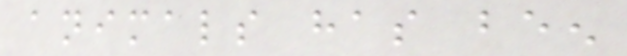animals has been
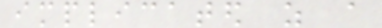implicated as a
